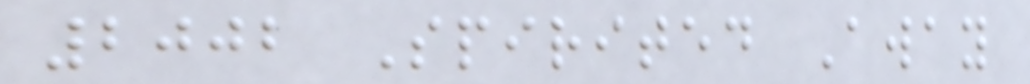2002 Spirited Away
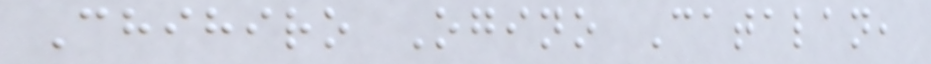Chihiro Ogino Catalan,
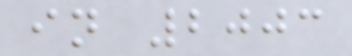in 2003
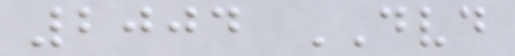2004 DVD
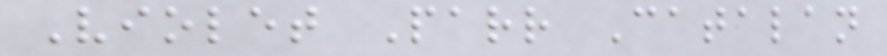Violet Parr Catalan
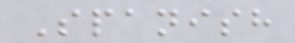Spanish
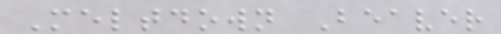Meltdown Beaver
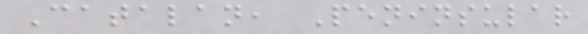Catalan, Peninsular
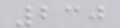230
